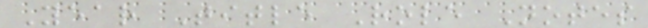Year Title Role Notes
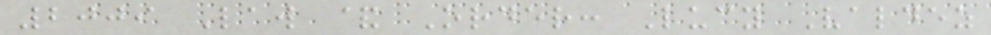2009 Law & Order: Lucy Valdez
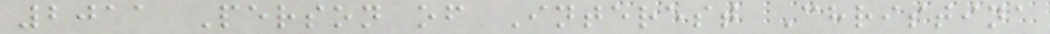2011 Person of Interest Christina
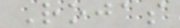Rojas
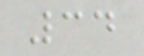34
